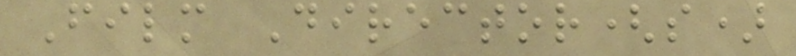Film Director(s)
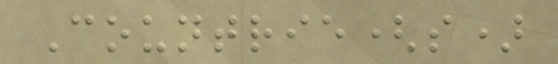Countrie(s)
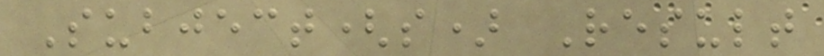Subject(s) Result
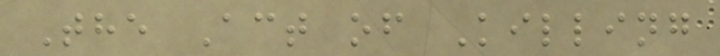The Act of Killing
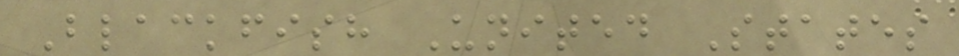Blackfish United States
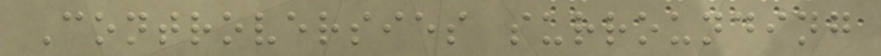Controversies surrounding
